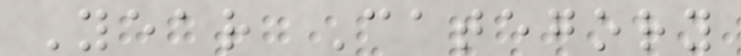Year Category
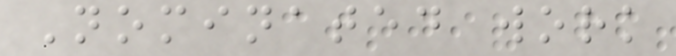Nominated work
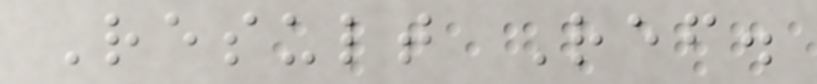Result Ref.
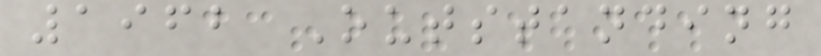1962 Outstanding
